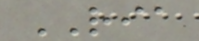RIA
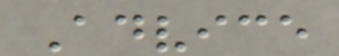Advice
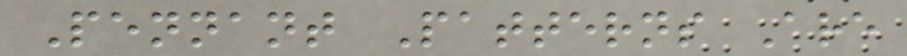Pennant Patterns Are
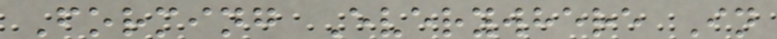Forming Everywhere In
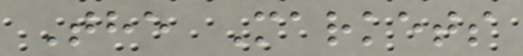The Markets
